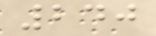240
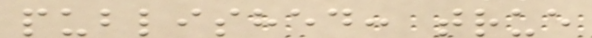published: true
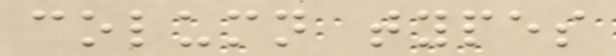column types
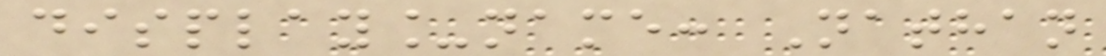display_name: Nathan
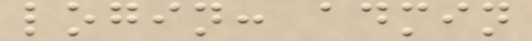login: admin
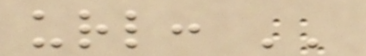url: ''
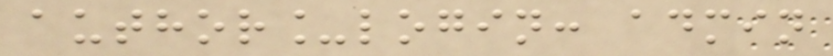author_login: admin
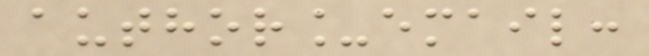author_email:
